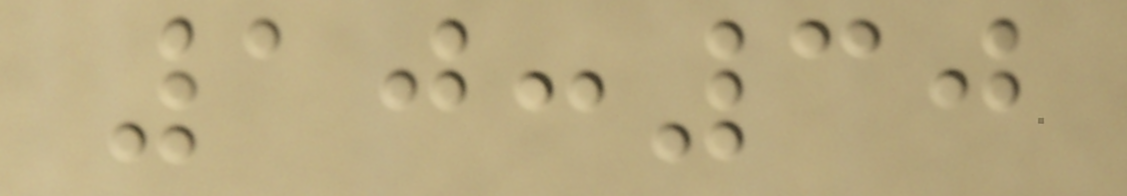10:30
